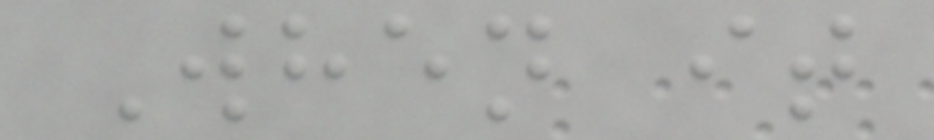When it
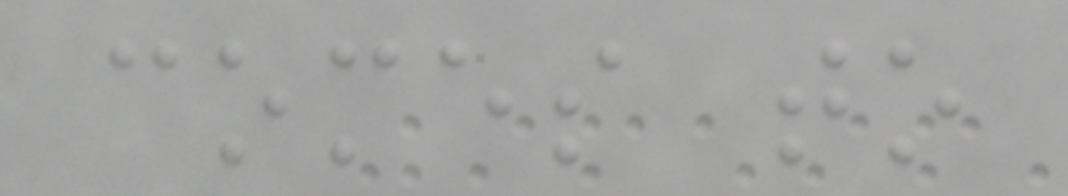comes to
